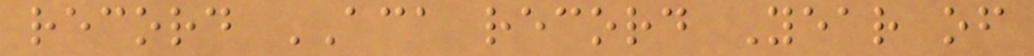record ACA record Year of
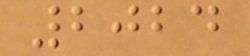2024
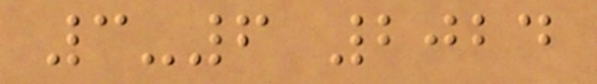3-6 2024
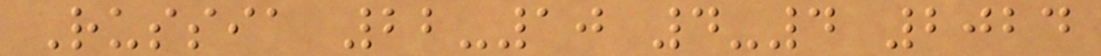Russia 22-10 4-4 2024
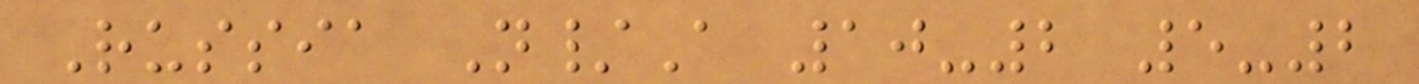Russia N/A 10-2 5-2
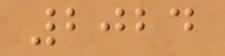2024
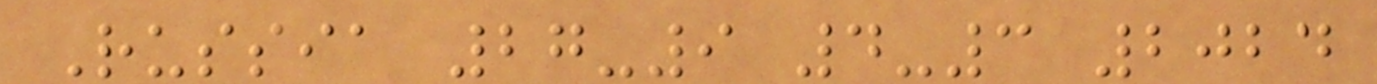Russia 27-9 4-3 2024
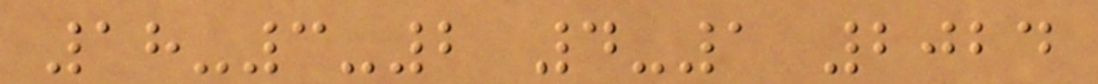18-3-2 4-1 2024
